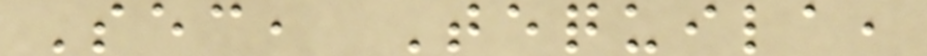Sec, Tequila,
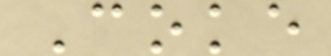Coke
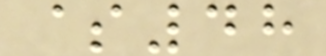$48
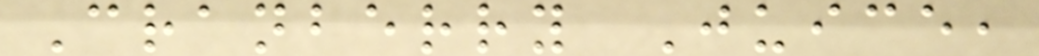Cranberry Juice,
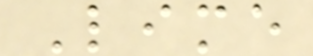Lime
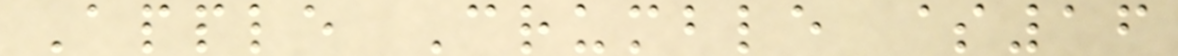Apple Crumble $16
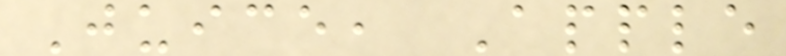Juice, Apple
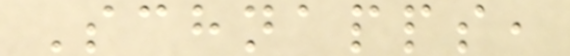Schnapps,
